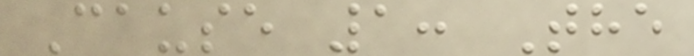Cause 1: The
